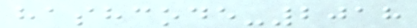hashcode-2018
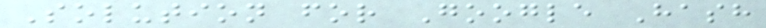Solution for Google Hash
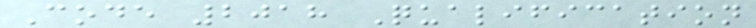Code 2018 Qualification
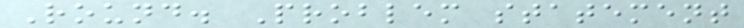Round. Problem statement
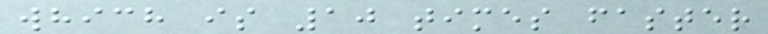which is 10 times faster
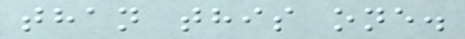than this one.
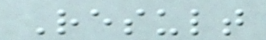Result
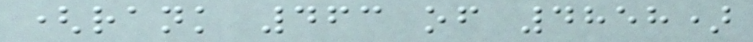(rank 463 of 4858)
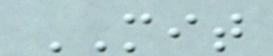MIT
